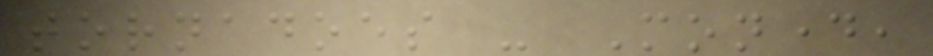tornadoes - Monday,
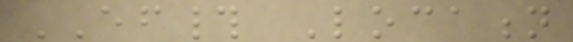EF# Location
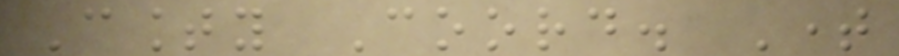County Coord. Time
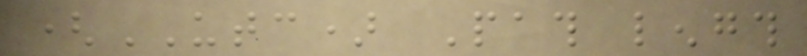(UTC) Path length
